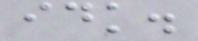idk.
